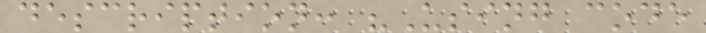description: "Using code
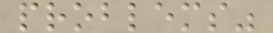problems"
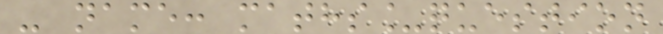- name: maths_question
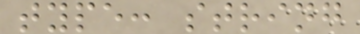type: string
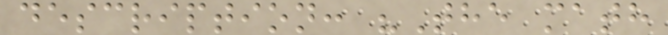description: "The math
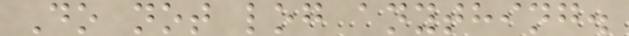Do not log anything.
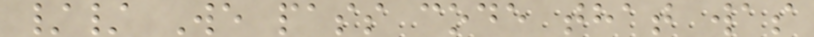// We pass code that was
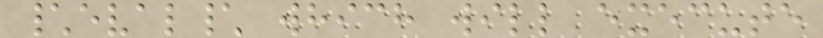\eval\ which will execute
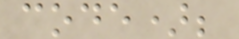code);
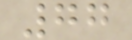77
